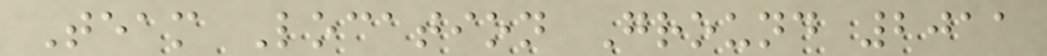Team Location Ground 2011
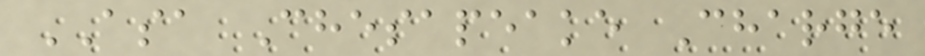ASA Chesapeake Charge
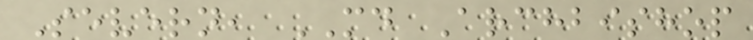Severn, MD Archbishop
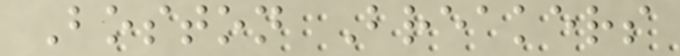Boston Breakers
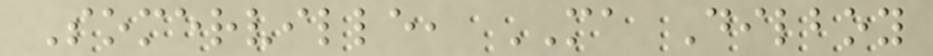Somerville, MA Dilboy
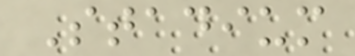Stadium
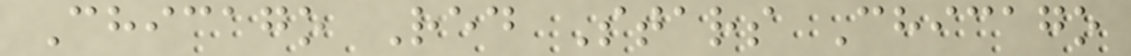Chicago Red Stars Chicago
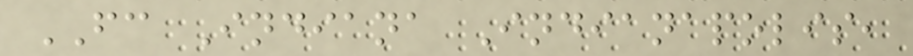FC Indiana Indianapolis,
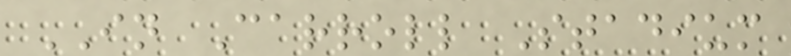IN Carroll Stadium
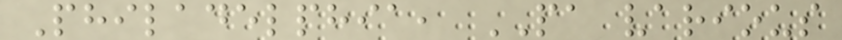Philadelphia, PA various
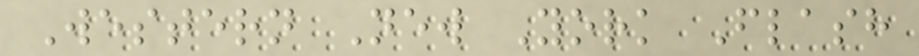Western New York Flash
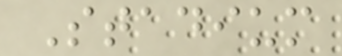Stadium
